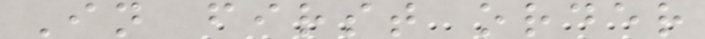In first order
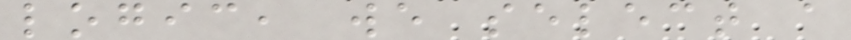logic, we select a
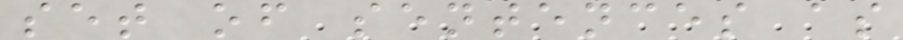set of sentences as
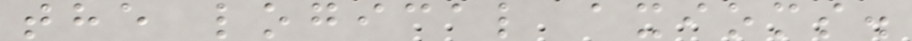the logical axioms.
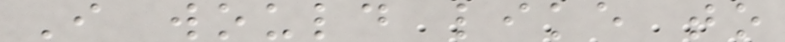I would like to
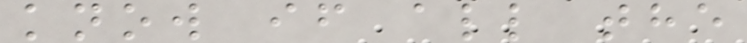know if all the
